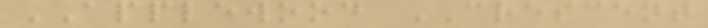APPLEWOOD CRESCENT
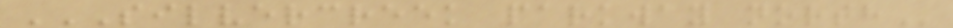SILVERCREEK PARKWAY NORTH
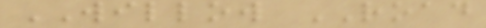WILLOW ROAD
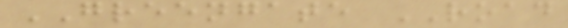GREENGATE ROAD
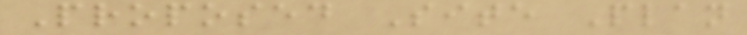Proposed Site Plan
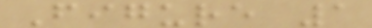Figure 1
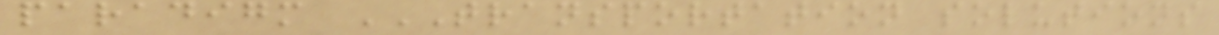paradigm TRANSPORTATION SOLUTIONS
